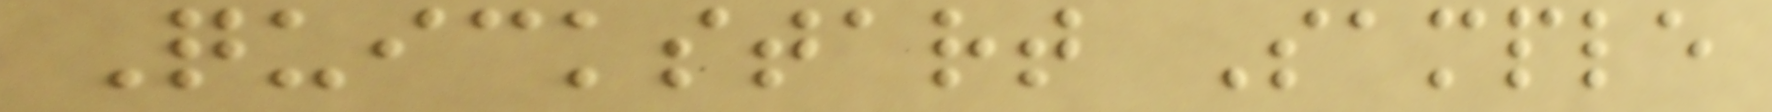Quickstart Sample
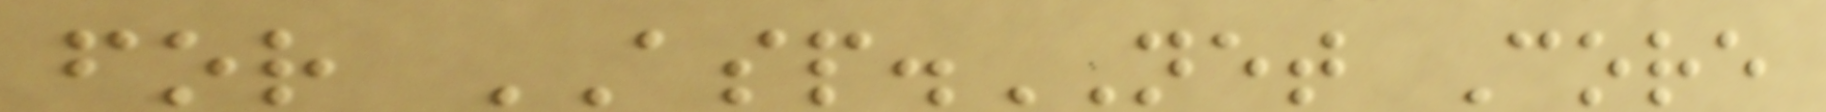for ASP.NET Core
